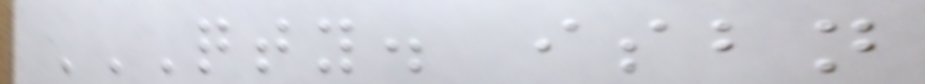QTY. ISBN
